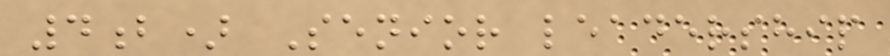4b) Senior leadership
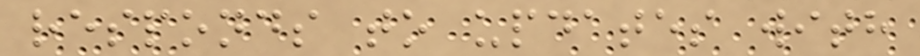responds to updates with
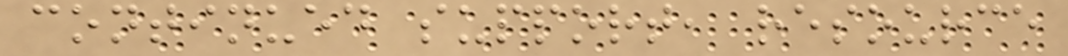continued support, resource
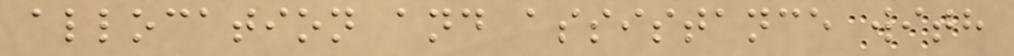allocation and assistance with
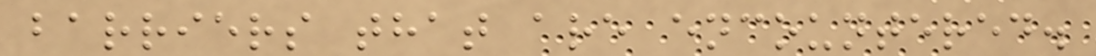barriers that are encountered.
